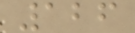126
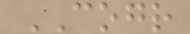COGR
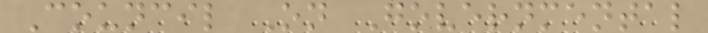Council On Governmental
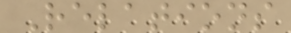Relations
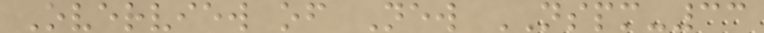Overview of New NSPM-33
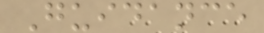Guidance
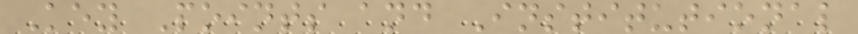Key Points and Institutional
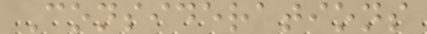Considerations
